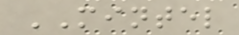MINTEL
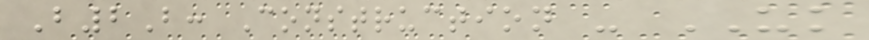B2B: Construction - UK
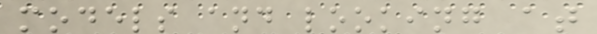models and looking at
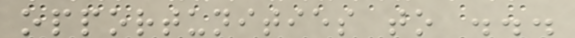opportunities to ...
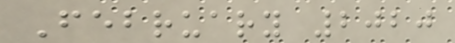February 2020
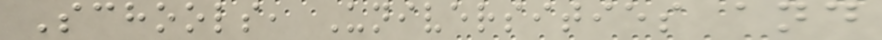Schools, Universities and
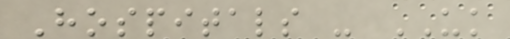Hospitals - UK
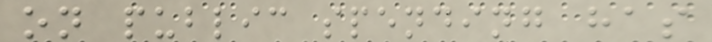on public spending has
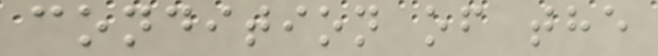condition of the
